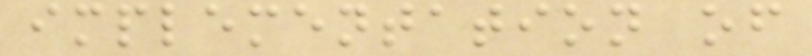implementation of
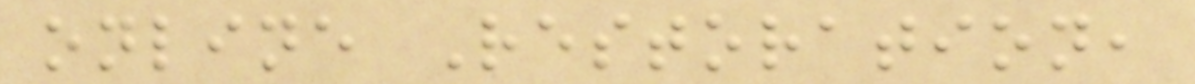online Restoration,
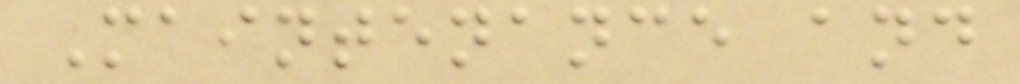Maintenance and
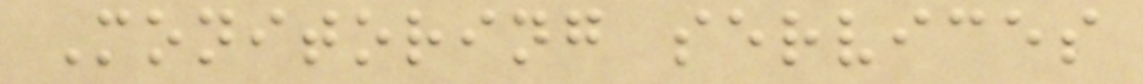Monitoring services
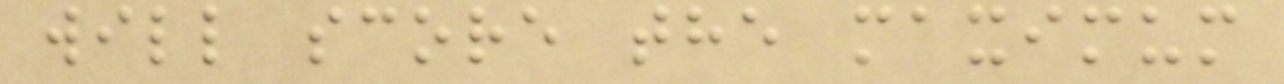will score the maximum
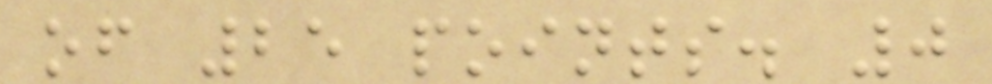of 25 points. 0
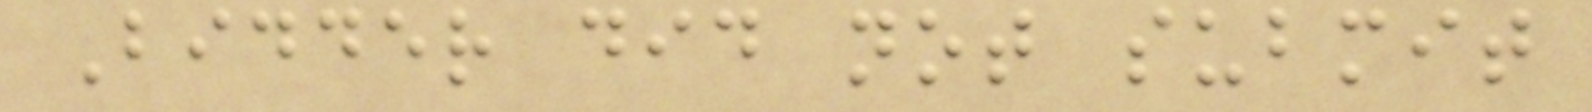Bidder did not submit
